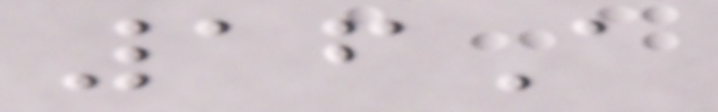16A
